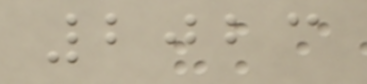2023
